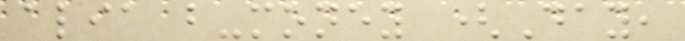alia b-money (Day,
